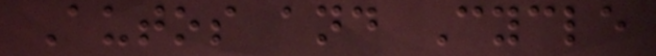Autos and Cycle
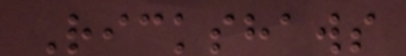Rickshaws
